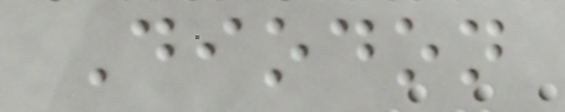Diodon
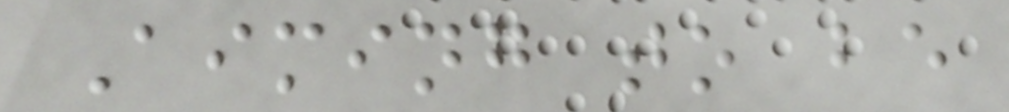Aiming to be
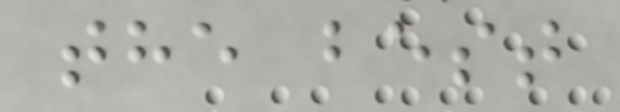the best
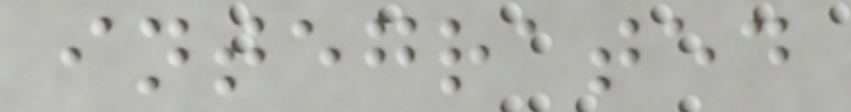integrated
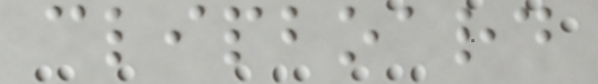clipboard
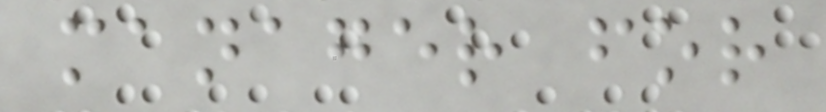manager for
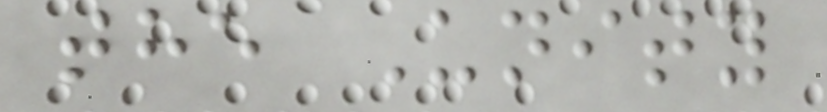the Unity
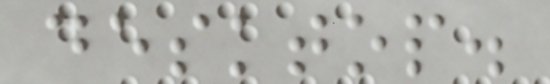desktop.
